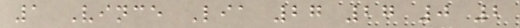1 Vince Lia 27 27 0 2
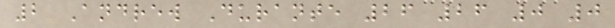2 Andrew Durante 26 26 0 0
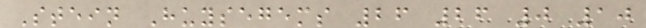Stein Huysegems 26 26 0 10
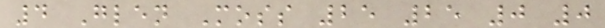4 Glen Moss 25 25 0 0
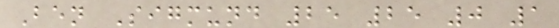Ben Sigmund 25 25 0 1
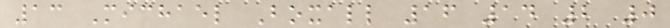13 Michael Boxall 16 14 2 0
